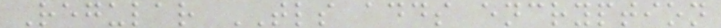Regular TLS adds encryption
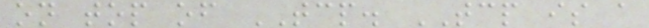on top of TCP. TCP is a
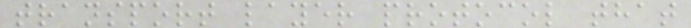transport layer protocol that
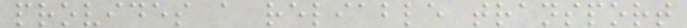provides a reliable transport
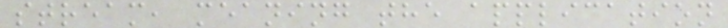stream, meaning the application
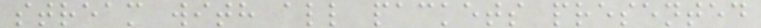stream with all packets presented
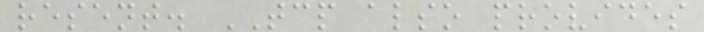resent. TCP also provides
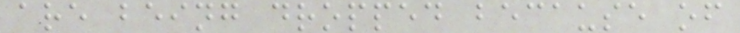are being dropped because of
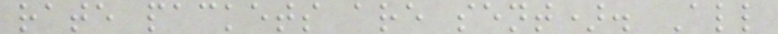rate packets are sent). All
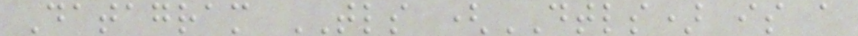Datagram TLS (DTLS) is a
